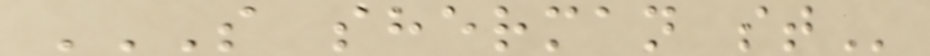S SHERMAN ST
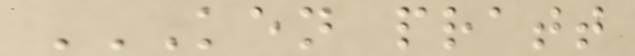KEN PRATT
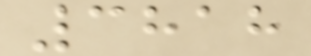3818
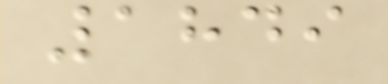1849
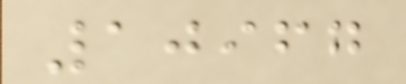10967
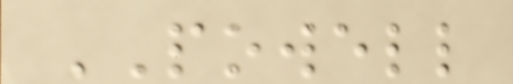POWELL
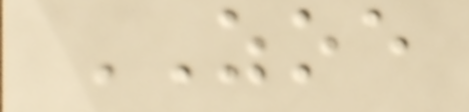ZOE
